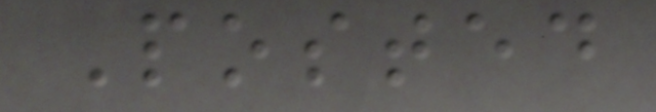Posted
